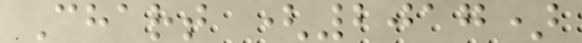Chart (2017)
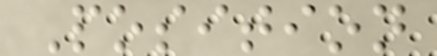Position
